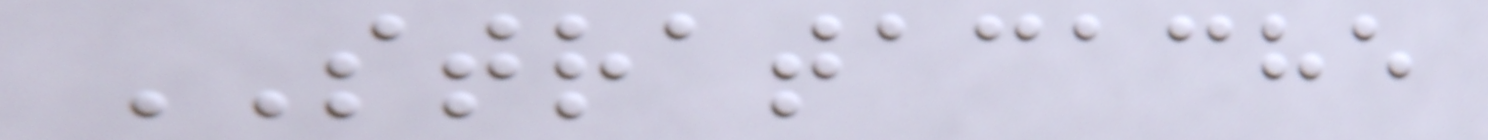STRATACACHE
